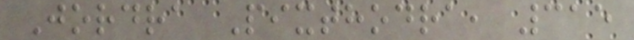Jordra Pixthodra, 315
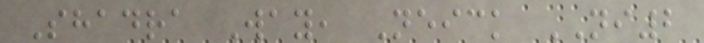Shadra Way, Neick NI2
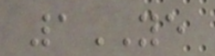1YE
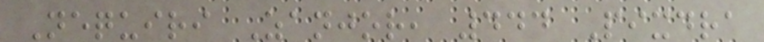Nequiri Zanjor, 444 Pixdra
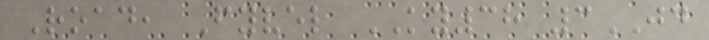Road, Fyvel KY38 3JD
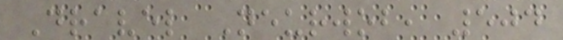Dravel Neurwob, 504
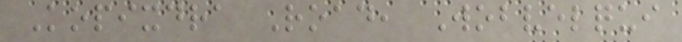Kopixdra Road, Wobvelqui
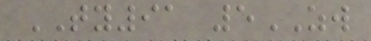TY91 5ZW
